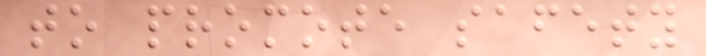to promote safety
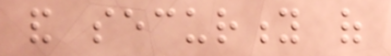and security of
